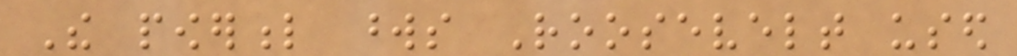The powerful words Roosevelt used
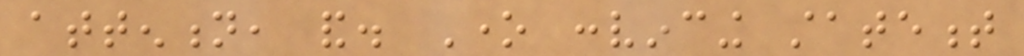attention, and. One convincing statement
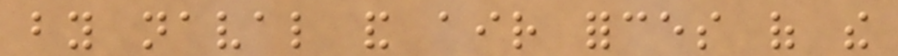by naval and air forces of the
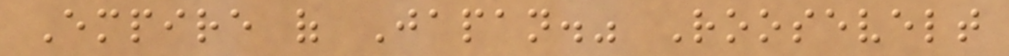Empire of Japan." Roosevelt
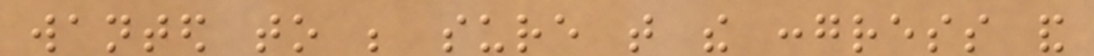wanted to be sure that the congress and
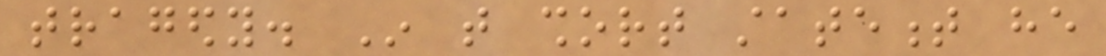tragedy. In that short statement he
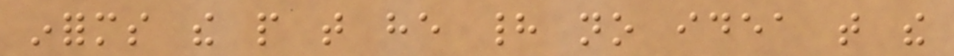informs the people that he had no idea that the
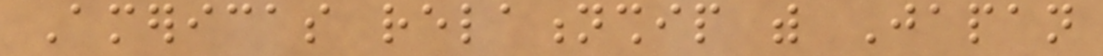Americas relationship with Japan
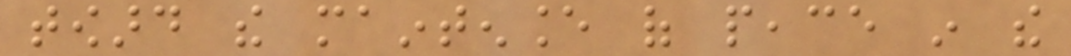toward the maintenance of peace in the
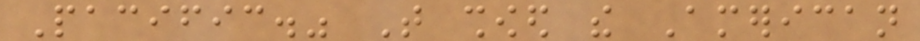Pacific." That showed the American
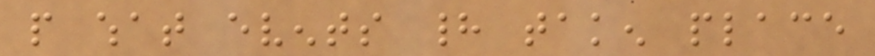people what events had taken place
